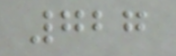727
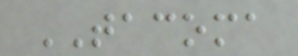TACOMA
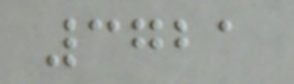3721
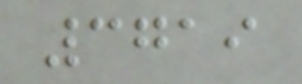3719
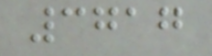3717
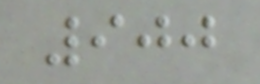900
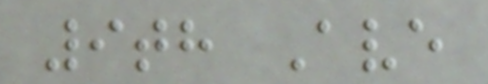9th Ave
